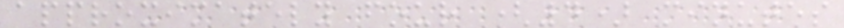approximately four (4) minutes
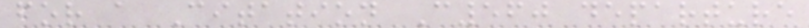for a Citation C560 departure
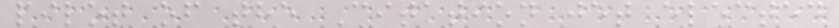pilot of the Citation jet elected
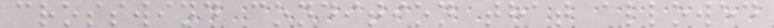crosswind condition that allowed
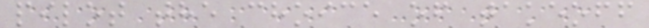pilot the choice of takeoff
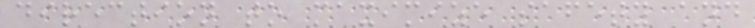direction to maximize safety and
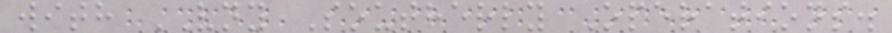with VNY Southerly Operations.
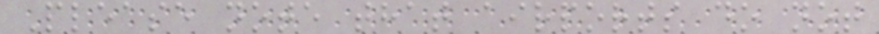Please note that airports do not
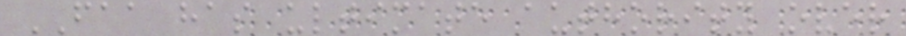FAA has ultimate authority over
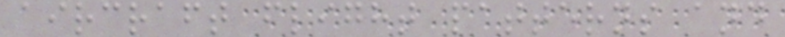aircraft flight patterns and
